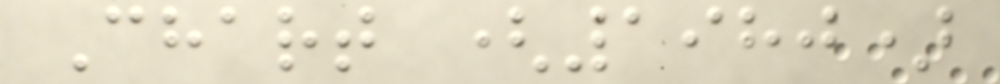Chart (1980)
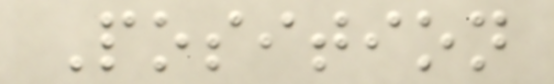Position
